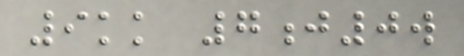9kk 7j0w
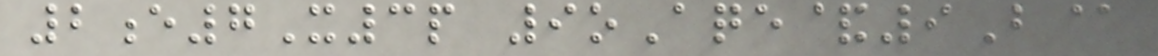2e7X3p 9oAqe&9B@
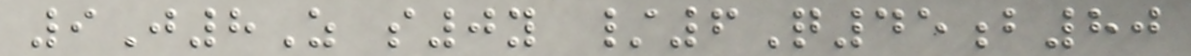9J8Z s0y /6Q45b80
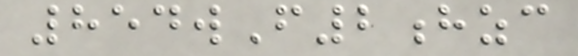854wF2hzc
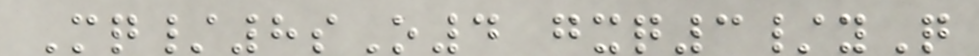Mq/8sO4 gxq3/yQ
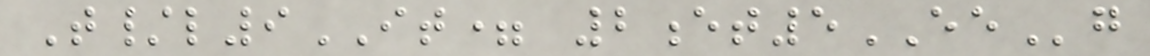T/l9IT= 2et5EEg
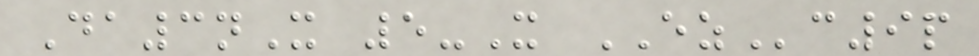Da3nX 5-X EZc9p
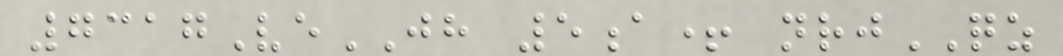7317VeJH 5a+ nrjQZ
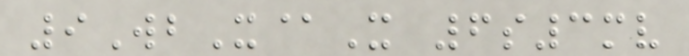9WbX@X 6s3mv
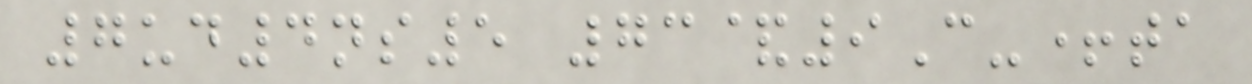7ud4ns5 73&9C-+ta
